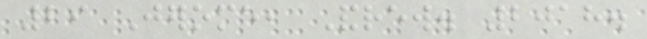29 Jerome, Andrew. 2018.
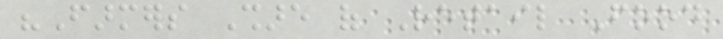"Farmers Share of Retail Food
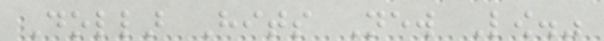Dollar Hits New Low."
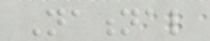National
